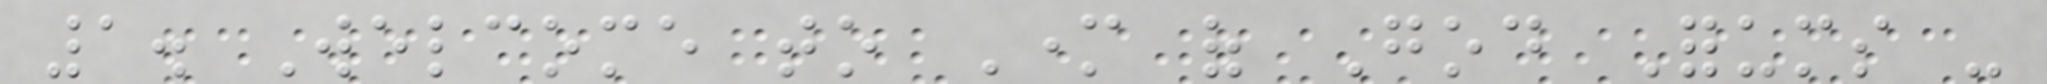1. Welcome to Mother of God Forums -
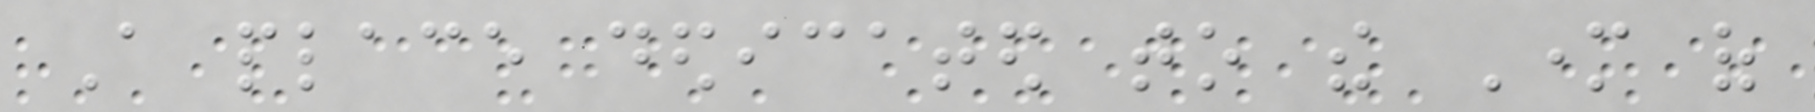A place dedicated to the Mother of
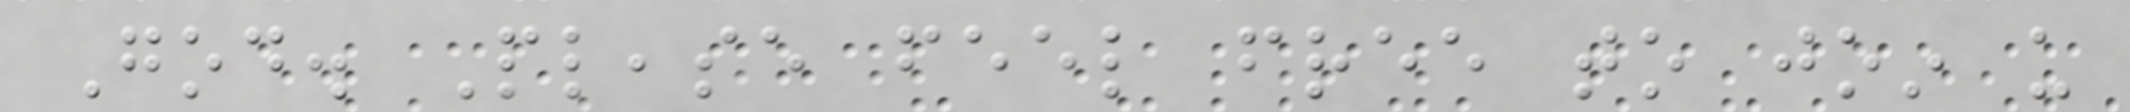God. Please feel free to join us
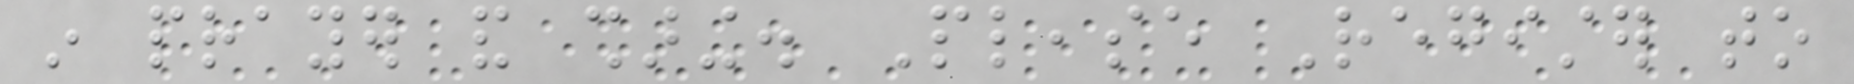in prayer and sharing. Please Register to
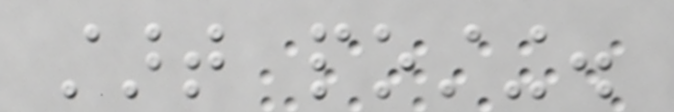start posting.
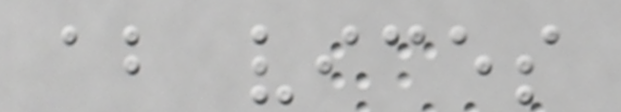about vices
